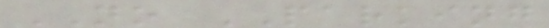NO PARKING
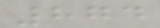874
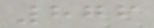876
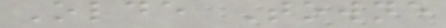Olde Towne
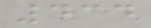434
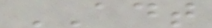ADT
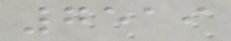7519
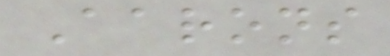Aarons
